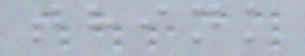think
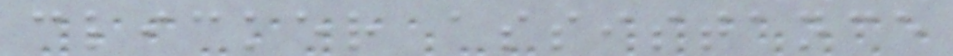clicker assistance
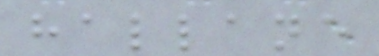hallane
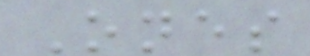Ones
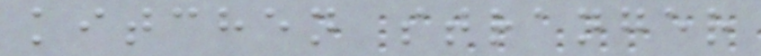kitchen stranger
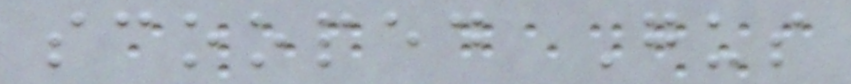scooped Gus
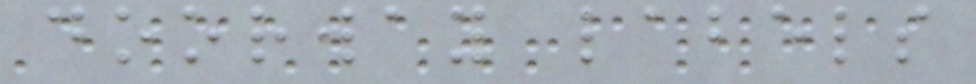doorway labels
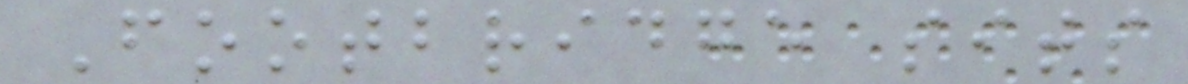Footbridge sits
